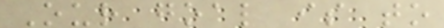Our goal is to
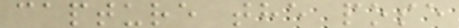capture the pose
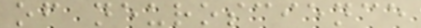of neuroscience
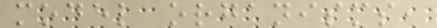model organisms,
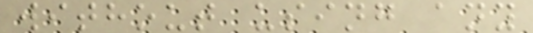without using any
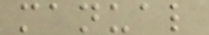manual
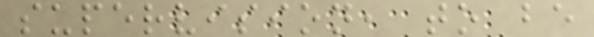supervision, to be
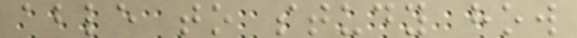able to study how
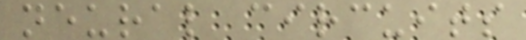neural circuits
